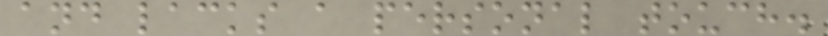and lacks a personal touch.
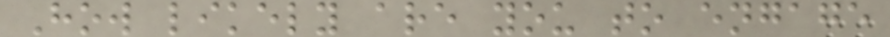How likely are you to engage
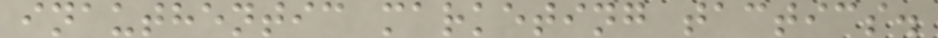inauthentic marketing tactics.
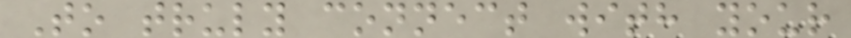To truly connect with your
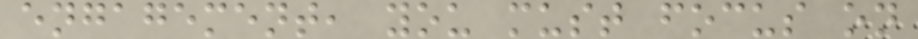engagement, you must focus on
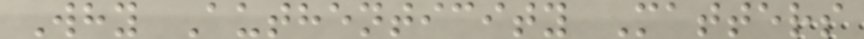Why Authenticity Matters
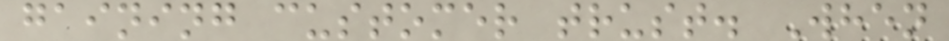gaining customer trust. When
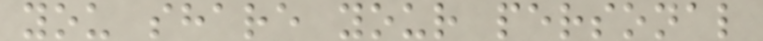you share your personal
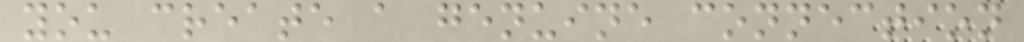you create a genuine connection
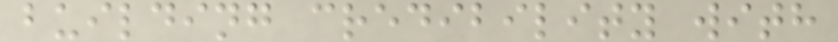building credibility with
